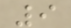9
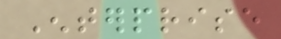Enterprise
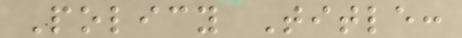Policy Title:
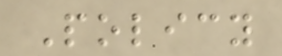Policy
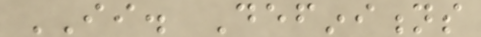II. Definitions
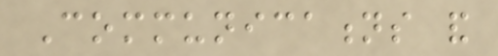Communications and
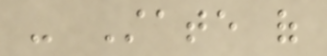- State of
